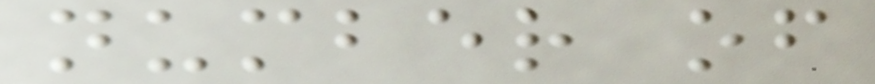number of
